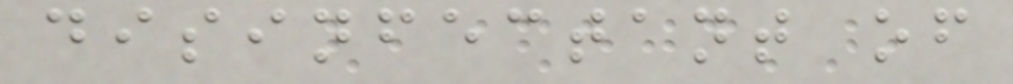disinfectant of
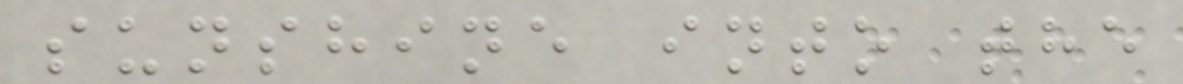sunshine into the
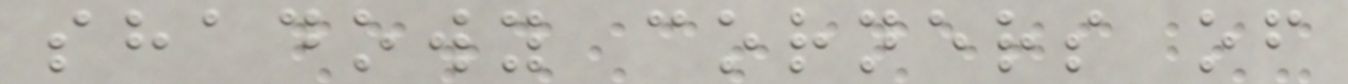shadowy corners of
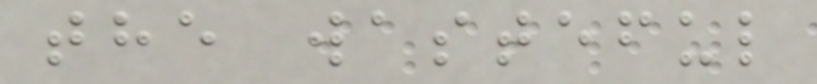the wasteful
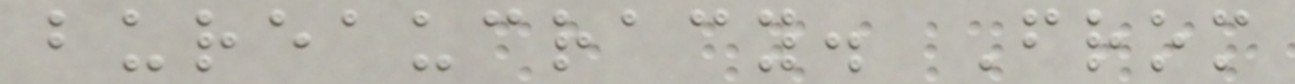bureaucracy. From
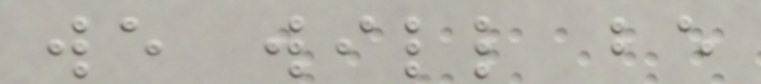we will be
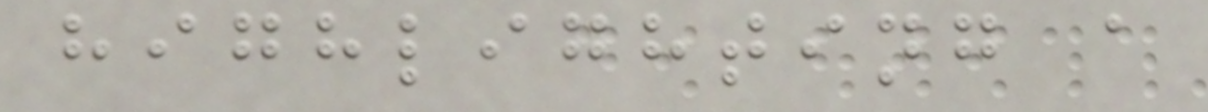highlighting a
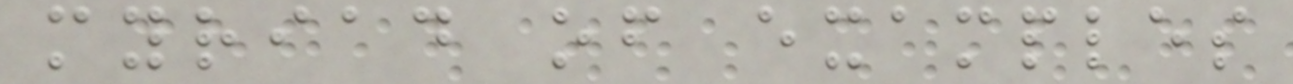myriad of examples
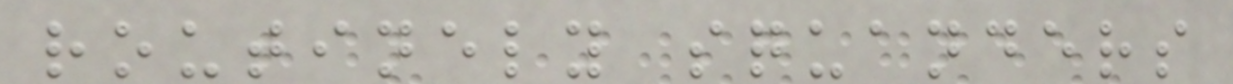routinely squanders
